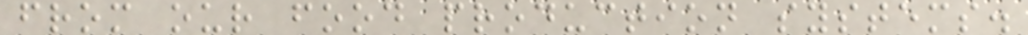from our food production systems.
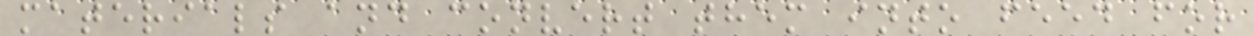materials and convert them into feed for
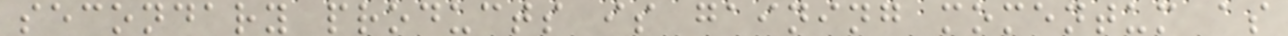secondary products is gaining momentum as
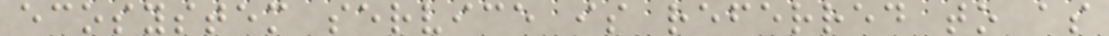ecosystem service is referred to as
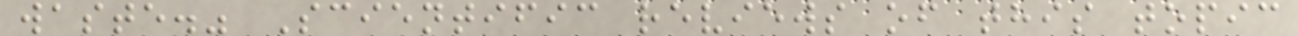waste." Scientific reviews of this topic
